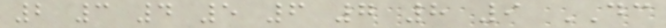2 3 4 5 6 7 8 9 DC
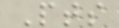Pts
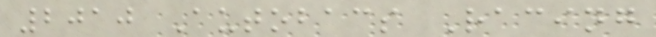2010 Autobacs Racing
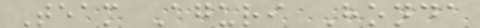Team Aguri Honda
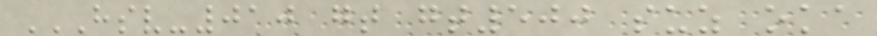HSV-010 GT GT500 SUZ OKA
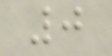0
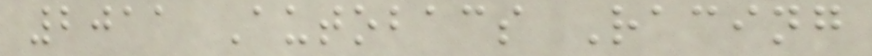2011 Autobacs Racing
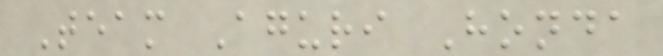Team Aguri Honda
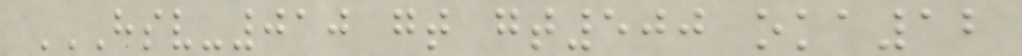HSV-010 GT GT500 OKA12
